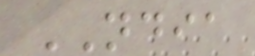NDIA
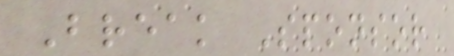Break Sponsor
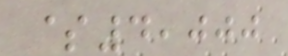$4,000
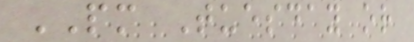PM Tuesday or
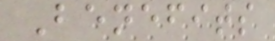Benefits
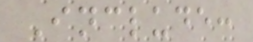Include:
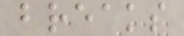breaks
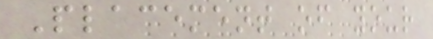Placement of your
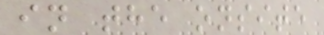in the onsite
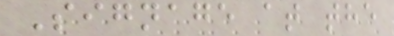Signage at the
